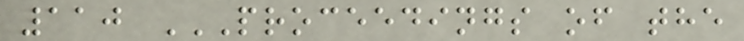110 PROCEEDINGS OF THE
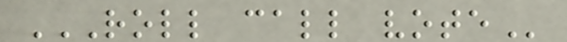ROLL CALL VOTE
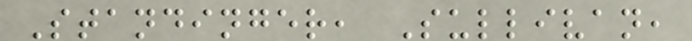Standinger, Sullivan,
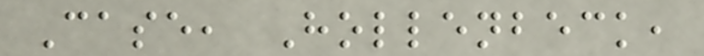Case, Hollenbeck,
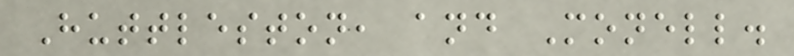Huttleston, and Monell.
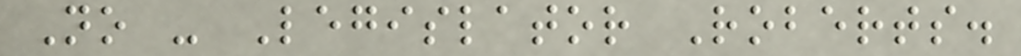No - Legislator Roberts.
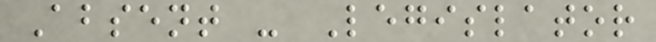Absent - Legislator
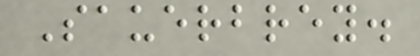Sauerbrey.
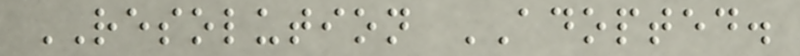RESOLUTION ADOPTED.
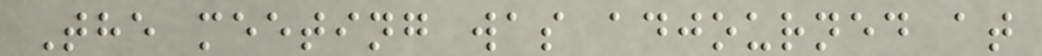The meeting was adjourned at
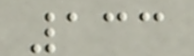133
